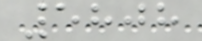5808
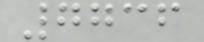7736
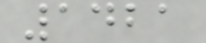1421
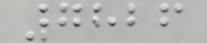7826
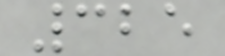325
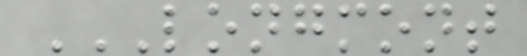LONGMONT
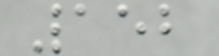152
